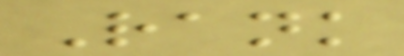Rank
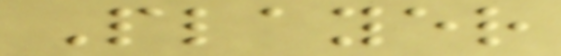Player
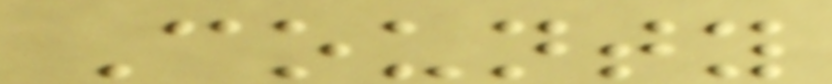County
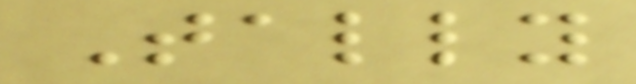Tally
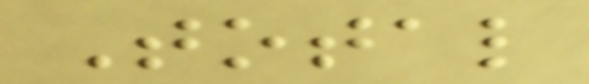Total
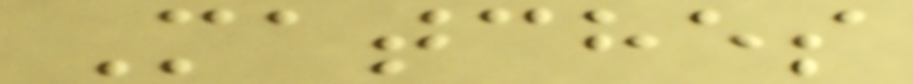Matches
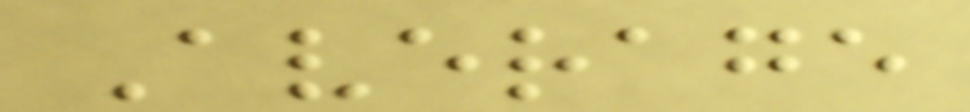Average
